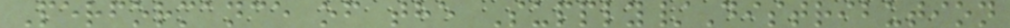Performance of the Supply/Distribution
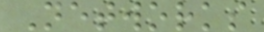Networks
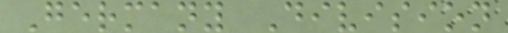Germany Division
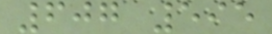607 595
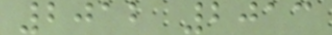2012 2013
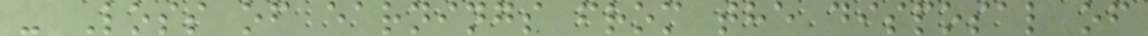- Loss of earnings from the disposal of
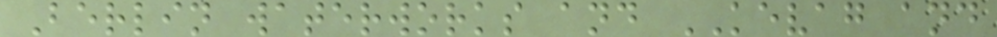Berlin waterworks and KEVAG and
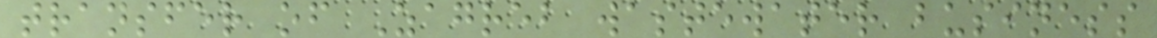transfer of Zagreb wastewater business
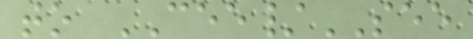to CEE/SEE
